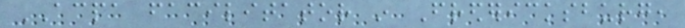ACPA facilitator in Fredericksburg,
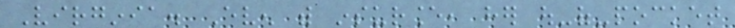Virginia. Even with insurance, her out-of-pocket
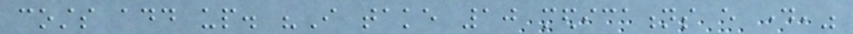costs add up. "I take 10 medications every day,"
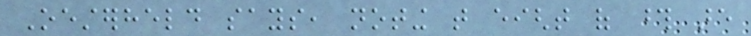Oesterheld says, noting that eight of those are
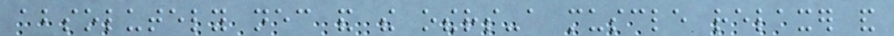absolutely necessary and the others-a muscle relaxer and
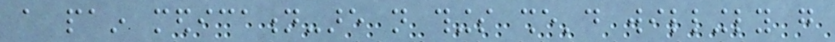a pain medication-are not things she'd willingly go
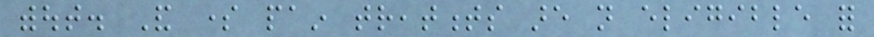without. And some pain treatments are not eligible for
